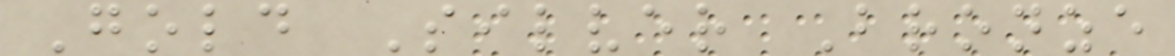Gold Silver Bronze
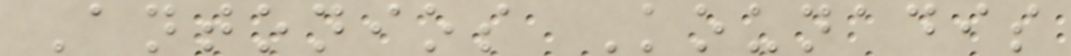Antonios Kounadis
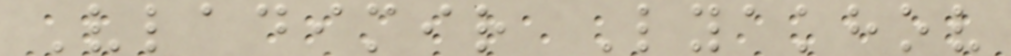Vladimir Lyakhov
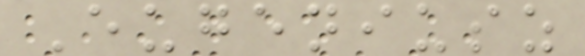Eugeniusz
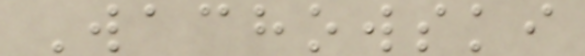Wachowski
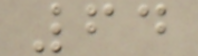64
